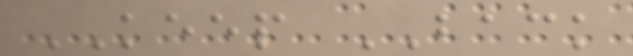KEEP BACK
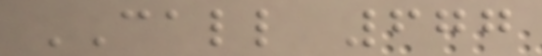CALL 677
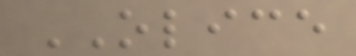OLICE
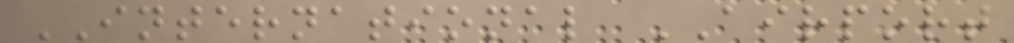INTERNATIONAL AIRPORT
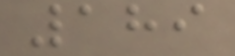189
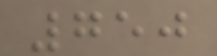750
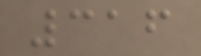316
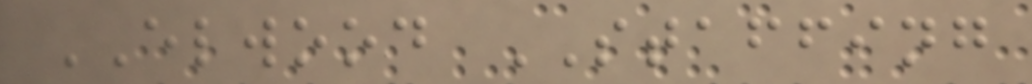ELWOOD STAFFING
